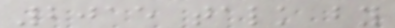2015 talk by
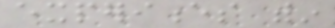experiences within
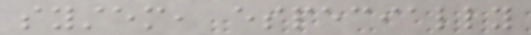system, especially
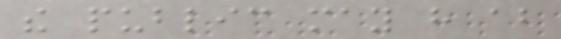the public may have about
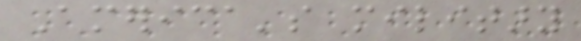America's military
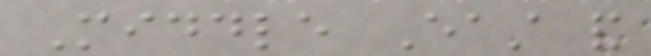Middle East and
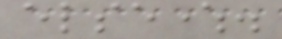elsewhere.
